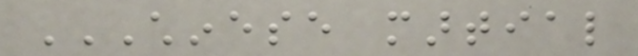CHINESE MARTIAL
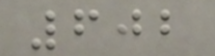602
